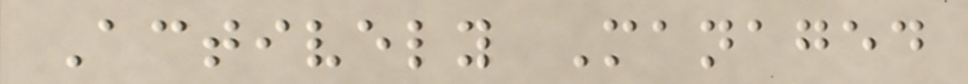Actively Managed
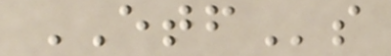ETFs
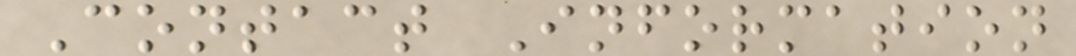Contact Information
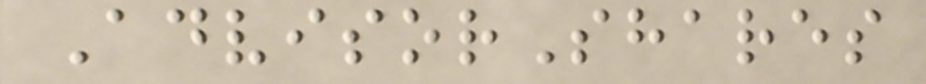AdvisorShares
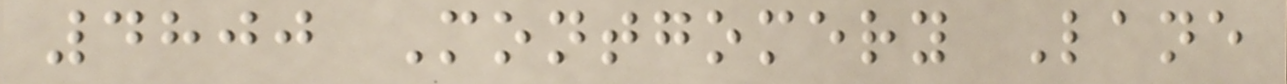4800 Montgomery Lane
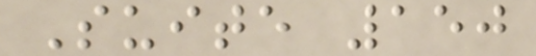Suite 150
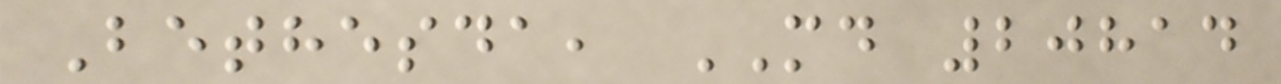Bethesda, MD 20814
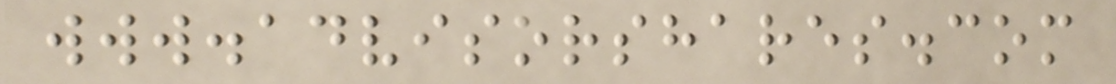www.advisorshares.com
